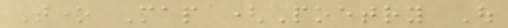Tone Map (Poetry Out
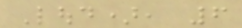Loud), 6
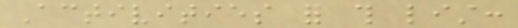Activities for this list:
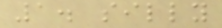1. silly
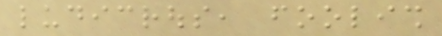ludicrous, foolish
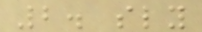2. sly
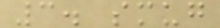3. smug
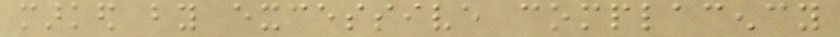marked by excessive complacency
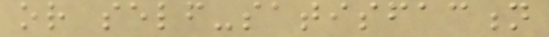or self-satisfaction
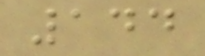144
